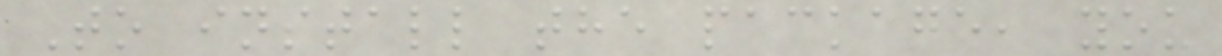To install the package, you
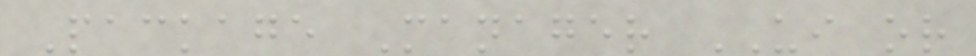Package Manager UI or
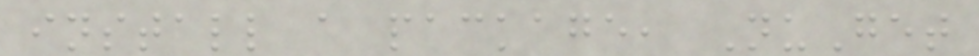install a package, NuGet
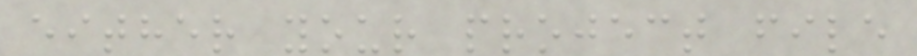either your project file
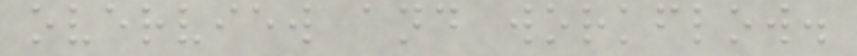overview and workflow.
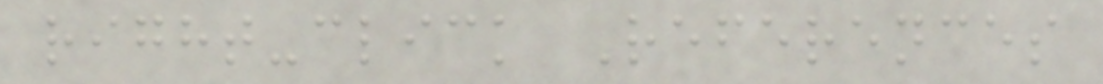right-click References
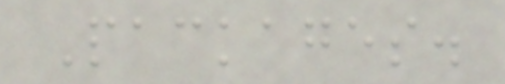Packages.
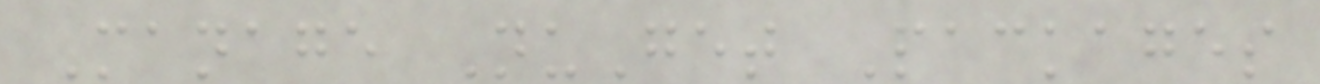Manage NuGet Packages
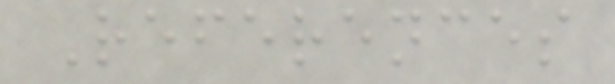References
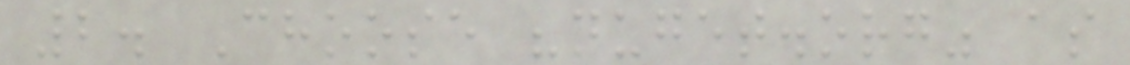2. Choose "nuget.org" as
